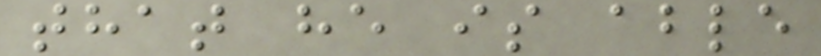that he is able
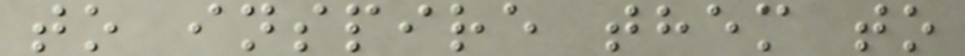to inspire them to
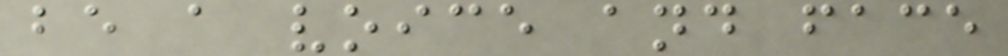be a voice and face
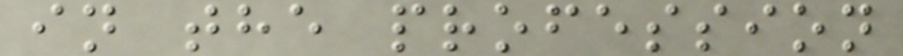in the profession
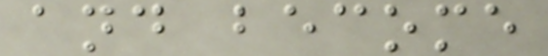and become
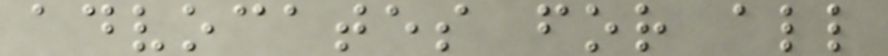advocates for all
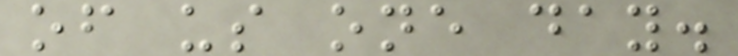of us one day.
